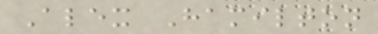Alex Hamilton
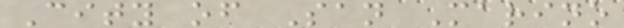City of San Marino
